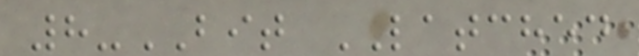8-BIT LATCHED
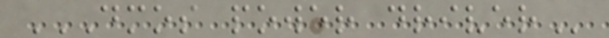DMOS POWER DRIVER
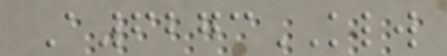A6273KLW
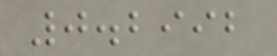0.2992
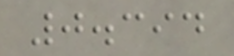0.394
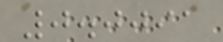0.0091
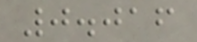0.016
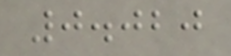0.020
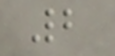2
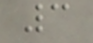3
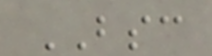BSC
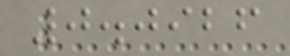0.0926
